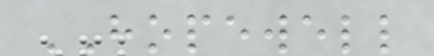HOPEWELL
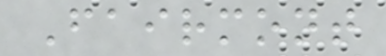Fairmont
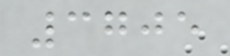3705
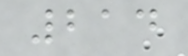214
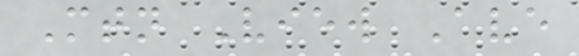Mtn View Ave
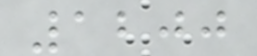1200
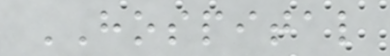HOSPITAL
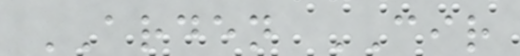ARDEN CIR
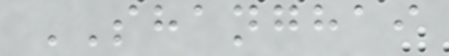SHANGHAI
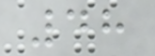48
